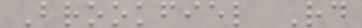Brookfiel Rd
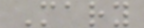Mary
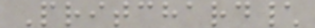Pritchard\
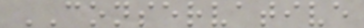CONSERVATIVE
